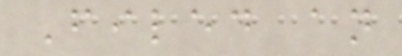Filed an
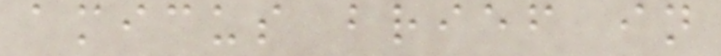amicus brief in
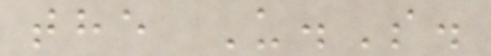the U.S.
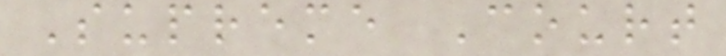Supreme Court
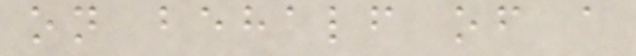on behalf of a
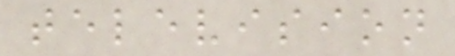television
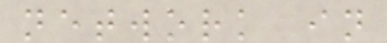network in
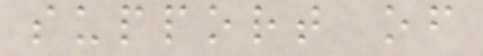support of
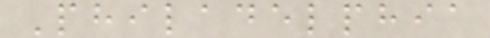Philadelphia
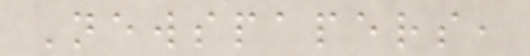Newspapers,
